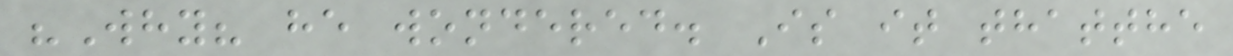"Why? he wondered. Is it thatthe
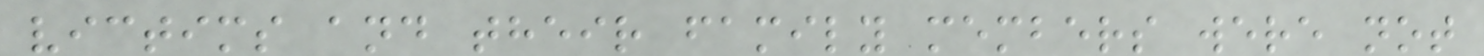victims and their family members were not
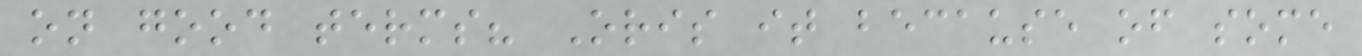on good terms? Oris it because of some
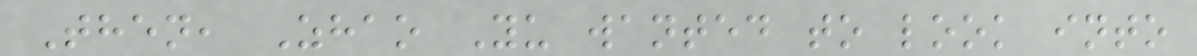Then, Zhao Yu wanted to look into
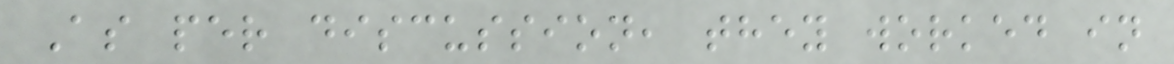As per discussion, they worked in
